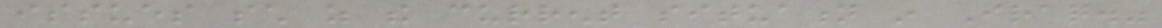issues such as the current situation in Iraq."
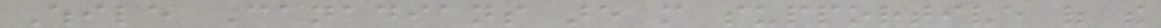While Canadians are more supportive of the
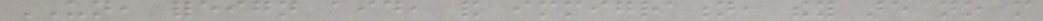UN, foreign aid, and immigration, they are no more
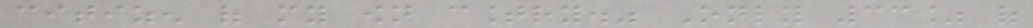citizen of my own country." Only 33% of
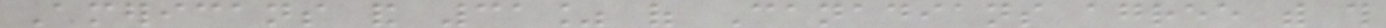Americans and 31% of Canadians agree with this
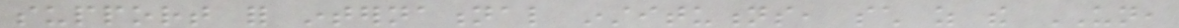support for international institutions, such as the UN,
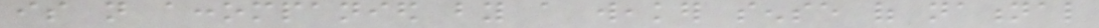is not accompanied by a weaker sense of national
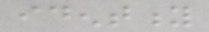identity
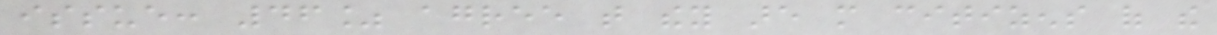issue: 46% agree that they are more citizens of the
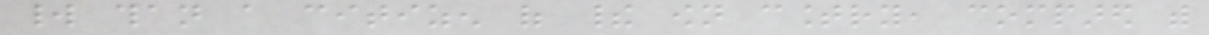world than a citizen of their own country, compared with
